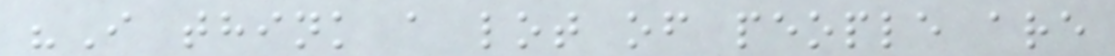"I think a lot of people are
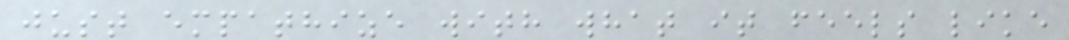just empathize with what it feels like
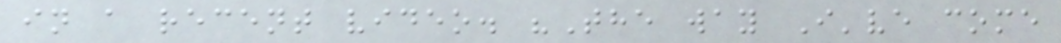in a recent video. "The way I've come
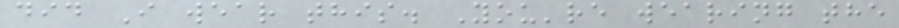did I wear this. You're wearing the
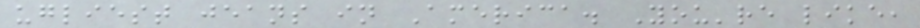ugliest jeans in America. You're like,
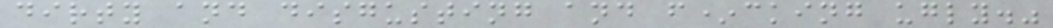dirty and disgusting and f*cking ugly."
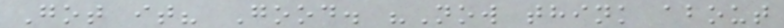Got it? Good. "Now think about
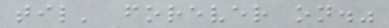til' forever on."
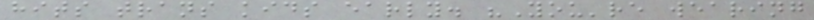hits trans kids early. "You're wearing
